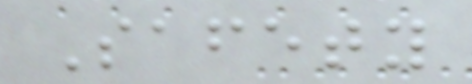Safety
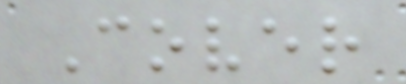Cover
